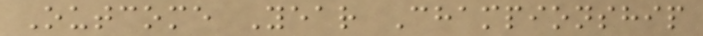Outcome Year Championship
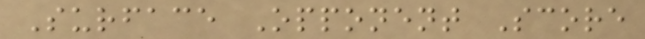Surface Opponent Score
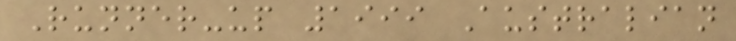Runner-up 1999 Australian
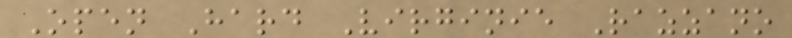Open Hard Virginie Razzano
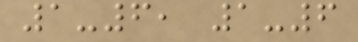1-6, 1-6
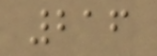216
